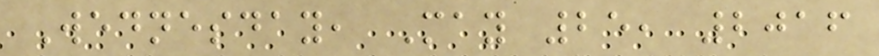Wednesday, May 25, 2016
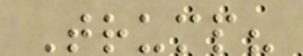Trump?
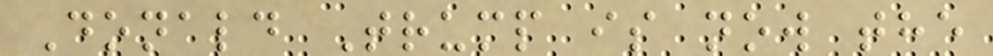Donald Trump is now the
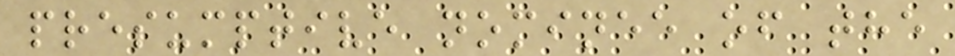presumptive nominee of the
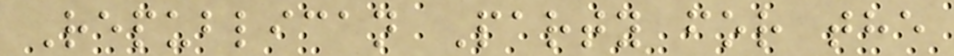Republican Party for the
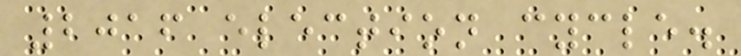2016 election cycle.
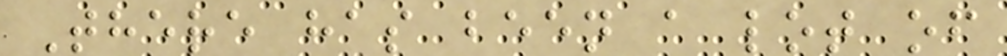There has been a lot of
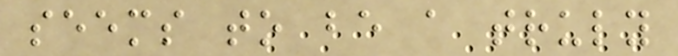seems to be a truly
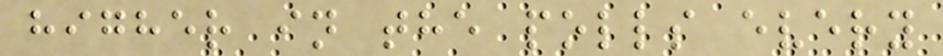higher in the polls every
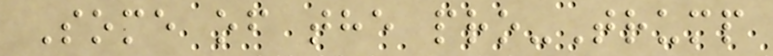Some of the pro-Trump
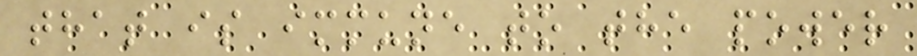that is immune to the power
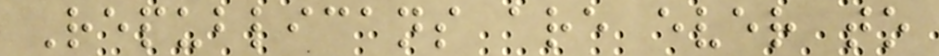Republicans are ever to
